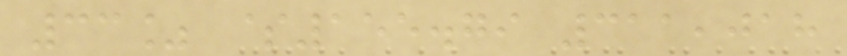33% $155.79 311,018
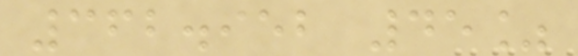362.952 45%
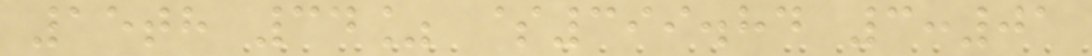15th 34% $399.84 3:01
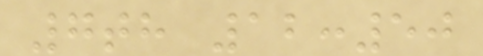7th 12:50
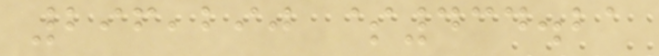296,290 $434.21
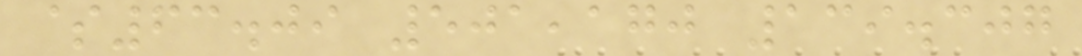$63.09 501,170 139.307
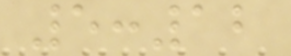5:12
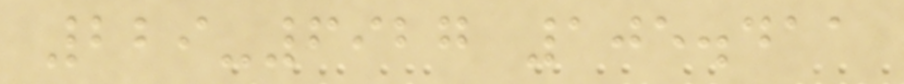229-6927 105.411
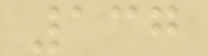137
